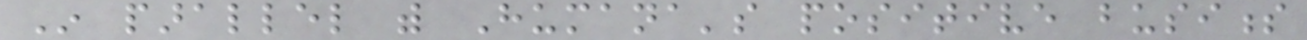In parallel with Humana's positive business
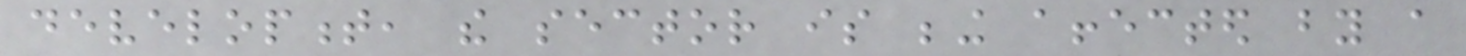development, the sector is being affected by a
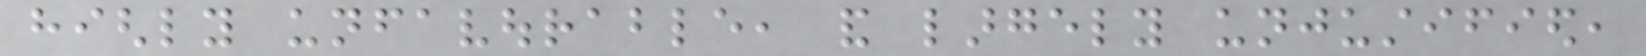highly unfavourable, and largely unjustified,
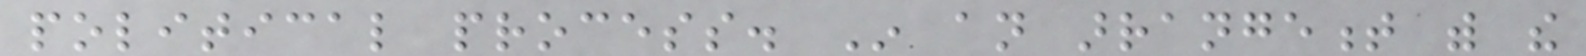political process. In an arrangement with the
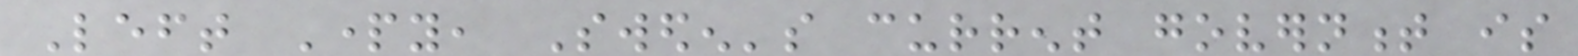Left Party, Sweden's current government is
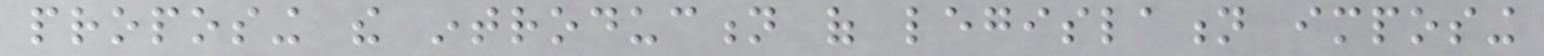proposing the introduction of legislation imposing
